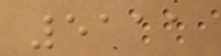5111
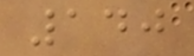140
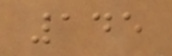145
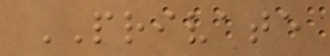PRIVATE
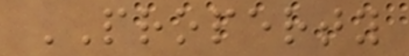PROPERTY
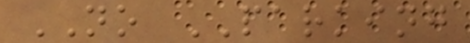NO PARKING
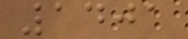1401
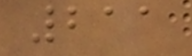211
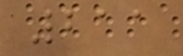211
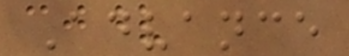Advance
